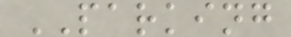PARKING
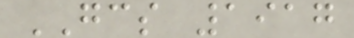GCS 1917
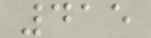415
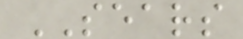SEARS
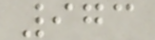973
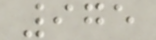975
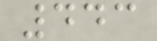443
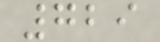729
